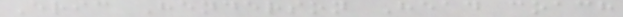Eric Henderson Head coach
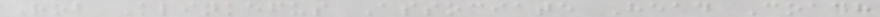Rob Klinkefus Associate Head Coach
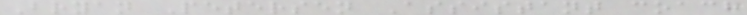Bryan Petersen Assistant coach
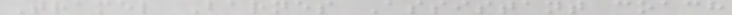Tramel Barnes Assistant coach
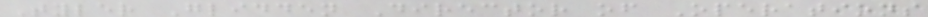Tyler Glidden Director of Operations
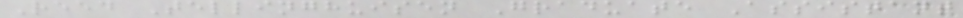Reed Tellinghuisen Graduate Assistant
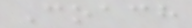Coach
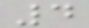4
